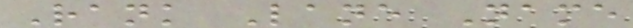Rank Lane Name
